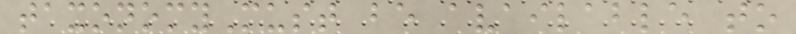taxonomyMust be available to
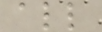all
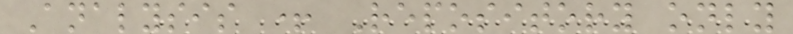Analysis + Repository only
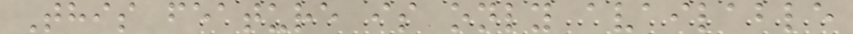This feature is only available
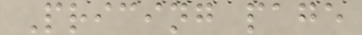Pricing page
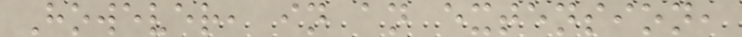However, in an extension,
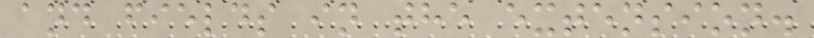and fields in the extension.
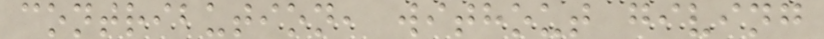contribution, without giving
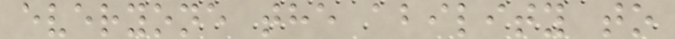everyone the ability to
